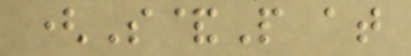(S&P at
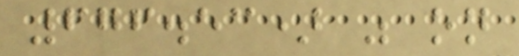676.53) was on
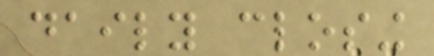daily closing
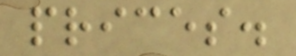prices.
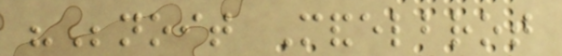"Benoit Mandelbrot
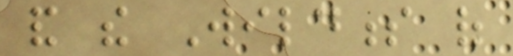and the Wildness of
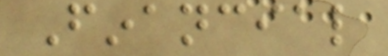Financial
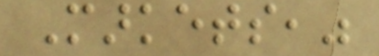Markets,"
